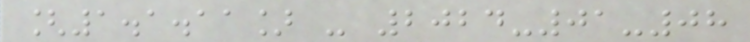[1.1.11] - 2024-01-08
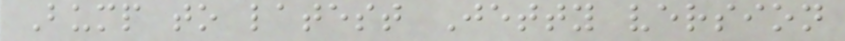Bump to latest Jetty version
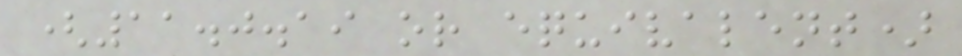(11.0.19 or equivalent)
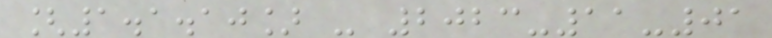[1.1.10] - 2023-11-01
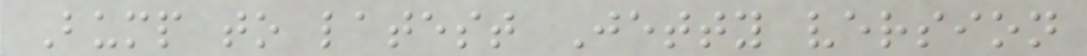Bump to latest Jetty version
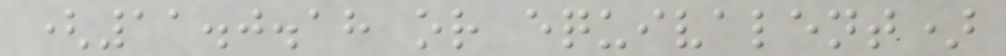(11.0.18 or equivalent)
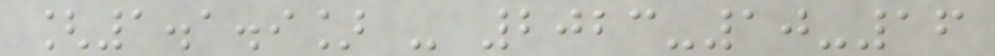[1.1.9] - 2023-10-16
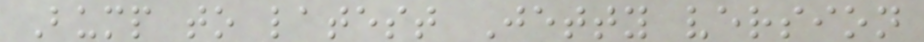Bump to latest Jetty version
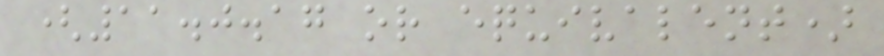(11.0.17 or equivalent)
